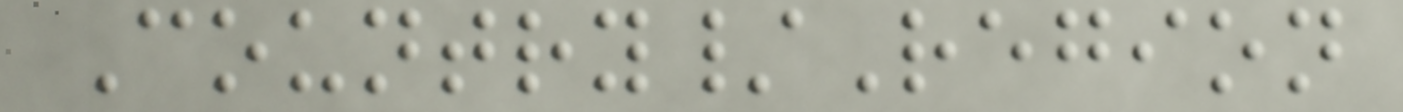Country/Region
